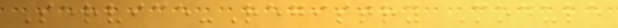Service-Registry Module
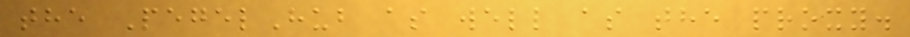the PegelHub as well as the proxy.
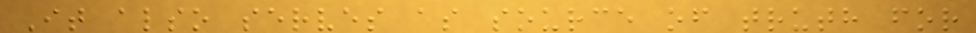It also serves as source of truth for
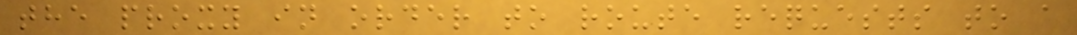the proxy in order to route requests to a
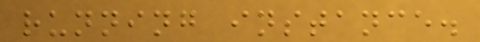running instance.
